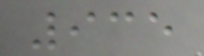935
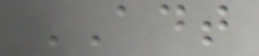ADT
